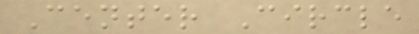Center Circle
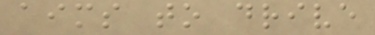aims to drive
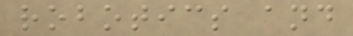robotics and
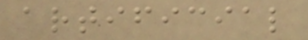artificial
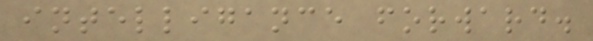intelligance forward.
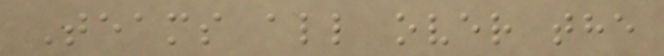Teams all over the
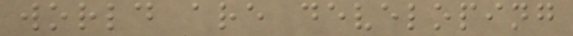world are developing
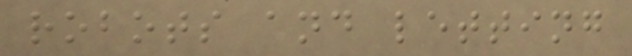robots and letting
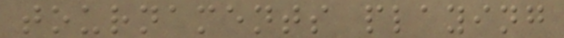tournaments playing
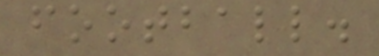football.
